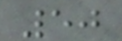50
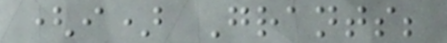(i) Grants;
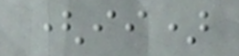(ii)
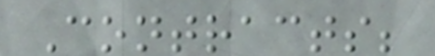Contracts;
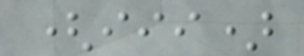(iii)
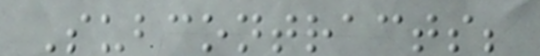Subcontracts;
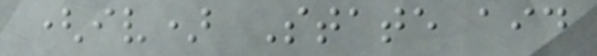(iv) State aid
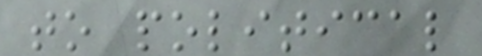to political
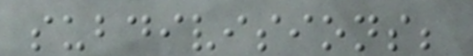subdivisions;
